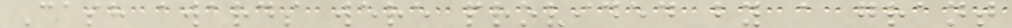Cash awards were provided by a grant
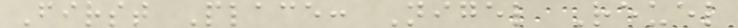First Place: Nigel Reuel
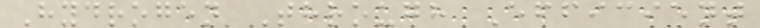Hydrogen Through Efficient
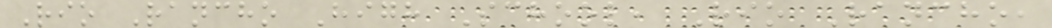Rio Rancho High School, Rio Rancho,
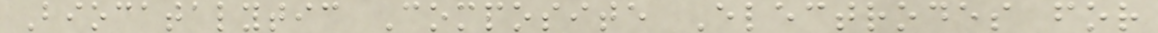Biocatalytic Composite Electrodes for
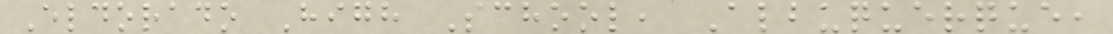Eldorado High School, Albuquerque,
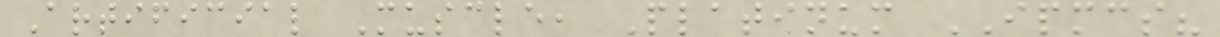Artificial Muscle, Platinum IPMCS?
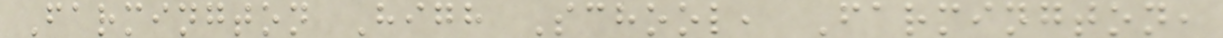Farmington High School, Farmington,
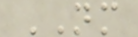NM
